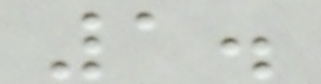1.
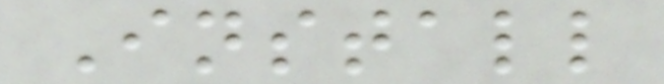Install
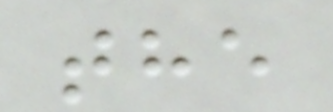the
